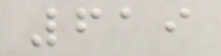619
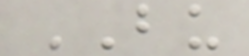BU
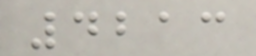4213
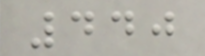440
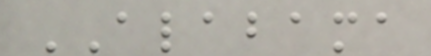ALABAMA
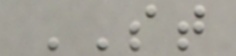ST
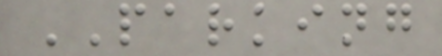PARKING
